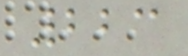223
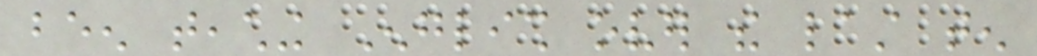been teaching English over the last ten
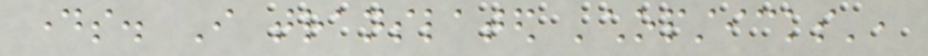days. I translated 'chopsticks',
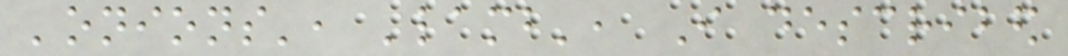'onions', 'lamb', I described
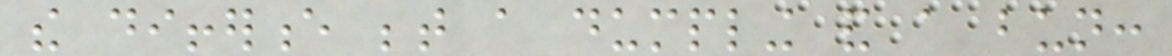the difference between a dumpling and a bun:
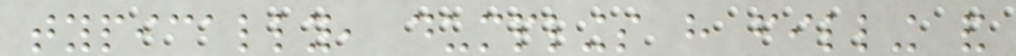typically, dumplings have filling and
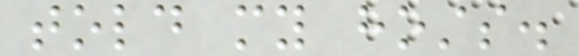told my hosts.
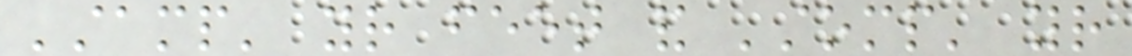'stamp' your feet and 'stomp' your
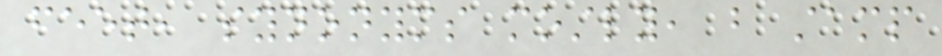feet, synonyms mostly, but stamp
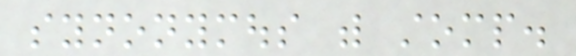synonymous with stomp.
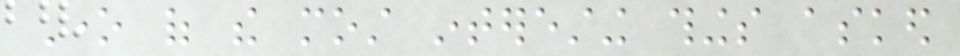One of the most interesting things asked
